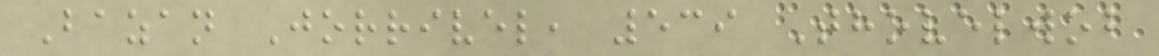Bazan Jorrivel, 539 Thovelwob
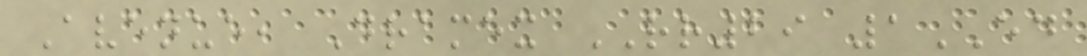Avenue, Dramex RR29 1ED
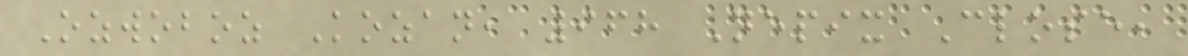Ozwoboz Kozan, 968 Nepix Close,
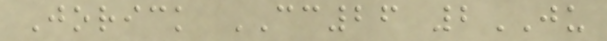Jorick CC26 2JU
